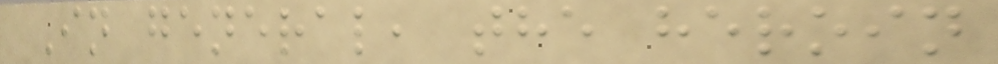In general, the heroin
